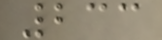233
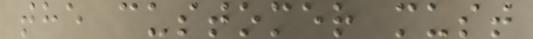the customer must
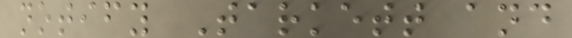notify Tarkett and
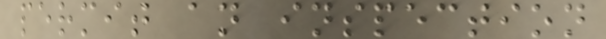permit an inspection
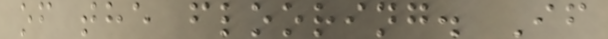of the flooring. If
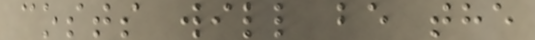costs will be the
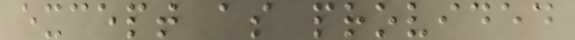except as provided
